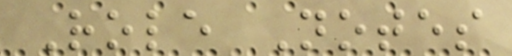Role Notes
